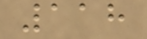118
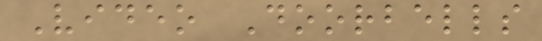Video Doorbells
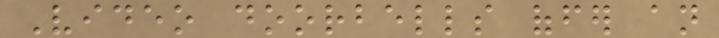Video doorbells offer an
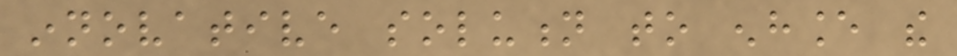innovative solution to enhance the
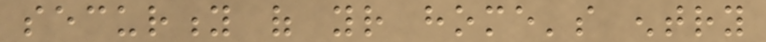security of your home's entry
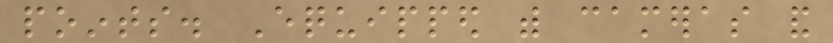points. Equipped with cameras and
